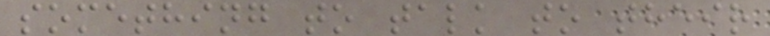something to talk to their
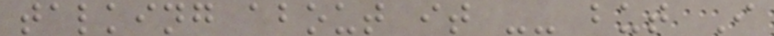talking about it -- but I
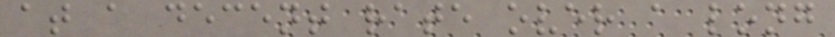at a decent rate over a long
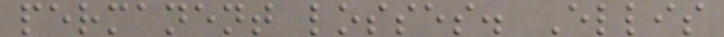permanent losses. Ellis
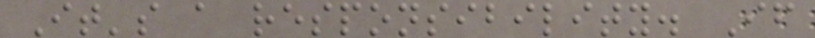It's a responsibility. If
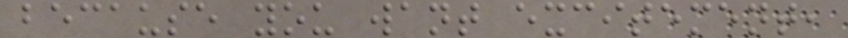because you want excitement,
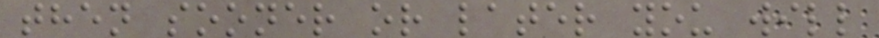then sooner or later you will
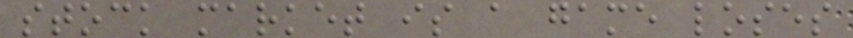stock market is a game loses
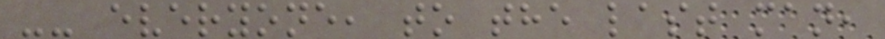-- everyone, to the last man,
